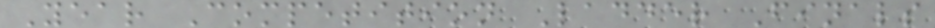Year Competition Ladder Finals
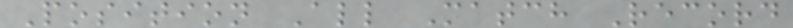Position All Match Record
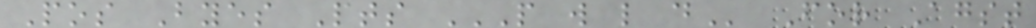Pos Byes Pts P W L D For Agst
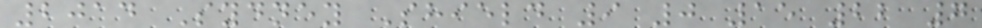2014 Sydney Shield 9 0 15 22 7
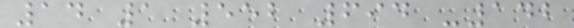14 1 552 694 -142
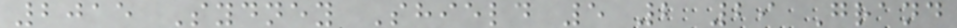2015 Sydney Shield 5 2 29 Grand
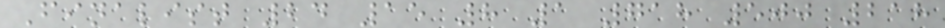Finalist 24 15 8 1 718 500 218
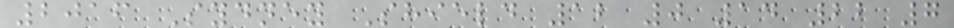2016 Sydney Shield 12 0 14 22 7
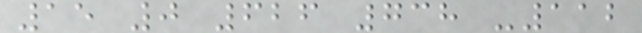15 0 626 738 -112
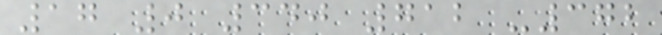17 0 340 712 -372
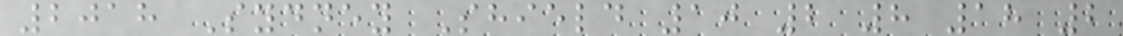2018 Sydney Shield 10 2 8 18 2
